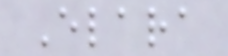Elara
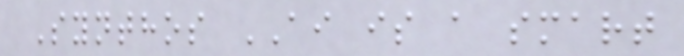Synthos AI is a smart
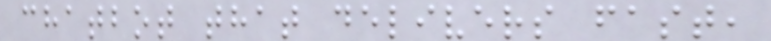chatbot that delivers fast,
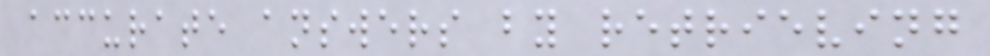accurate answers by retrieving
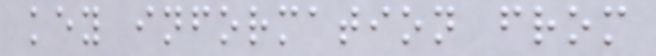key information from
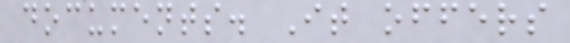documents. It offers
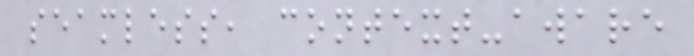seamless, context-aware
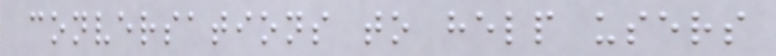conversations to help users
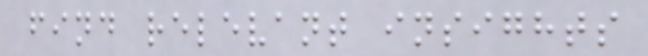find relevant insights
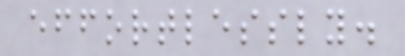effortlessly.
